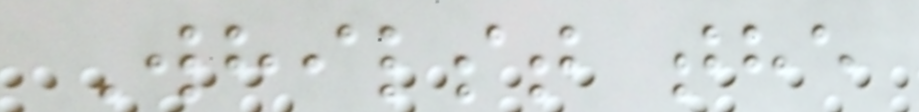Whilst the
